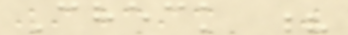Check ?
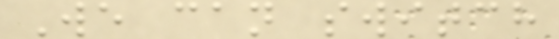We can switch
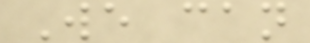We can
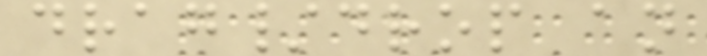drag/drop an
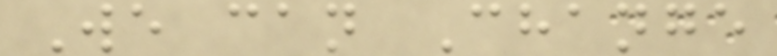We can Change
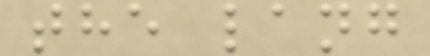the lang
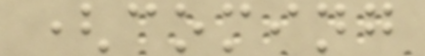(coming
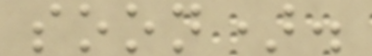soon).
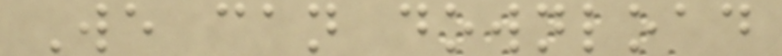We can download
